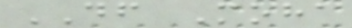DF Moha
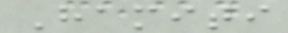Hamiti
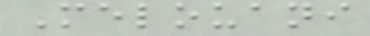Melouani
